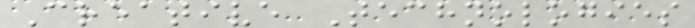Creative Technologies
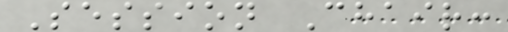Session Chair:
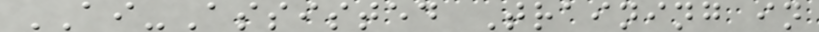AI-Assisted Training in
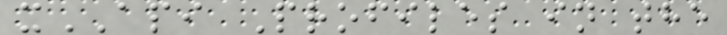xAPI Profiles in the
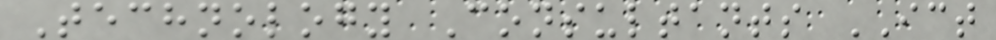Technology Consultants ICT
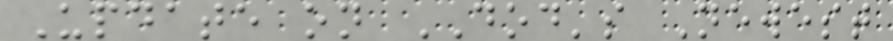Update on DOD's Newest
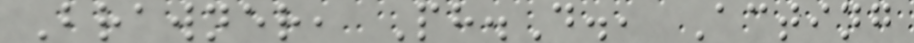Brawner, Ph.D., Acting
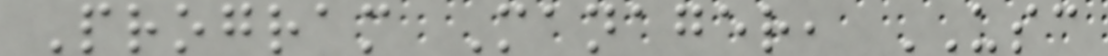Program Manager, USC
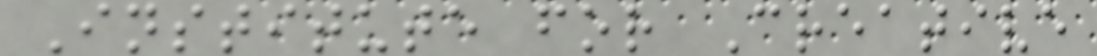Institute for Creative
